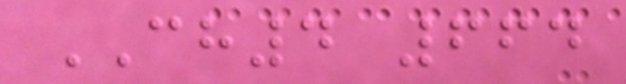CH4 664
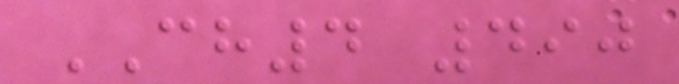CH4 490
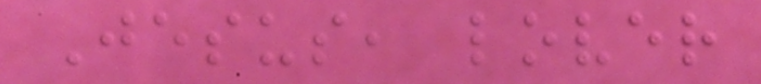Jesus, lover
